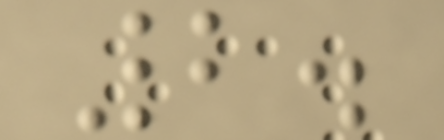2.
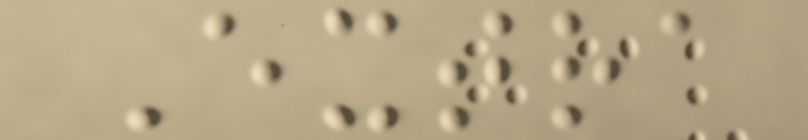Extra
